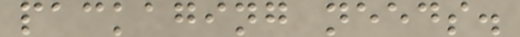packaging needs.
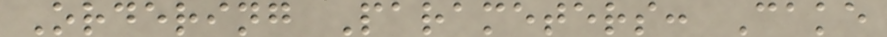Ordering Parameters: Cake
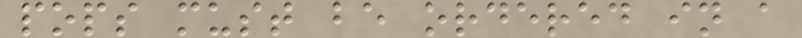pops must be ordered in a
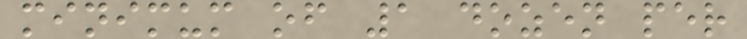minimum of 1 dozen per
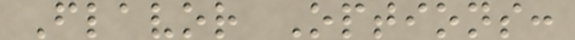Flavor Options:
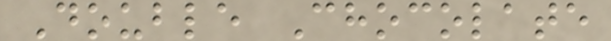Double Chocolate
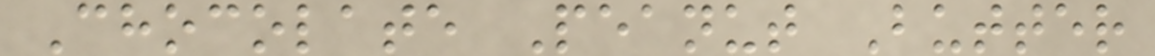Chocolate Peanut Butter
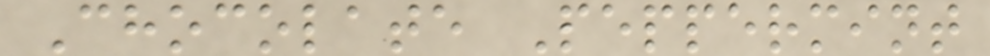Chocolate Peppermint
